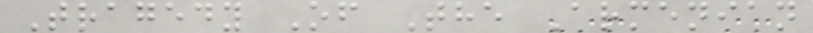Tragedy Of The Armenian
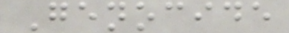Genocide
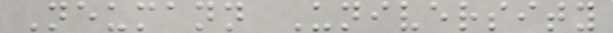Neumann University
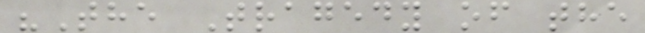"The Tragedy of the
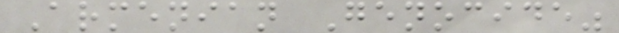Armenian Genocide"
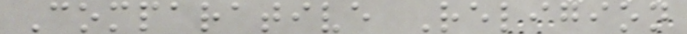Comparative Religion
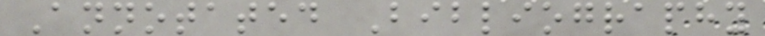Annotated Bibliography
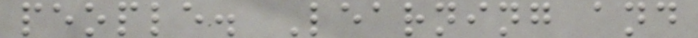people. Learning and
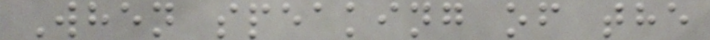When speaking of the
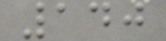140
